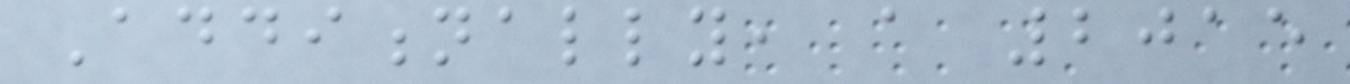Additionally, a 2015
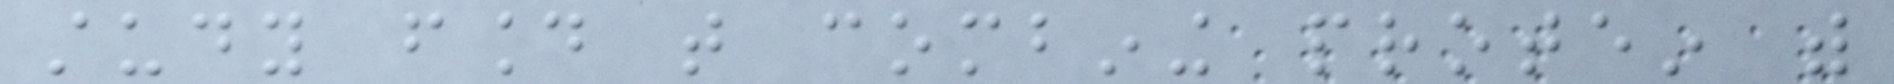study found that combining protein with
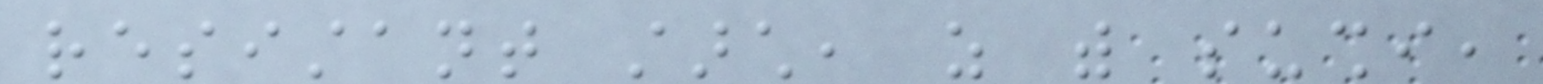resistant starch, as with sushi,
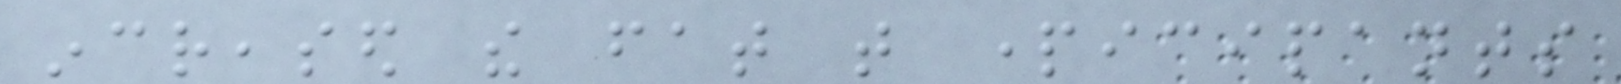increased the fat that participants
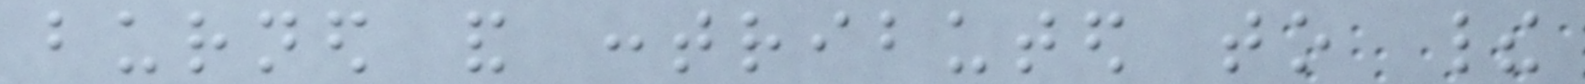burned and contributed to their
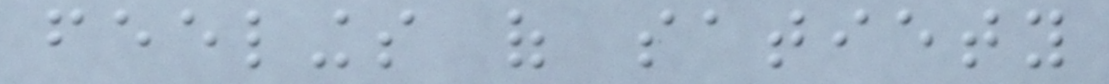feelings of satiety
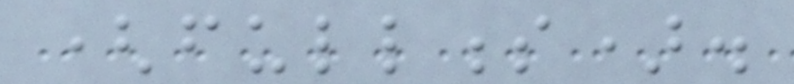(fullness).
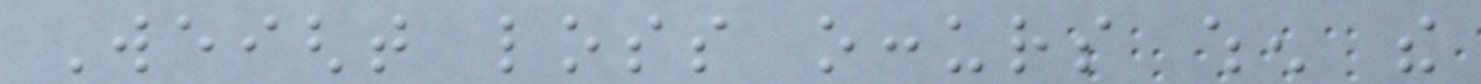Weight loss occurs when the
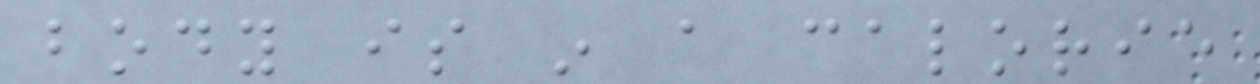body is in a calorie
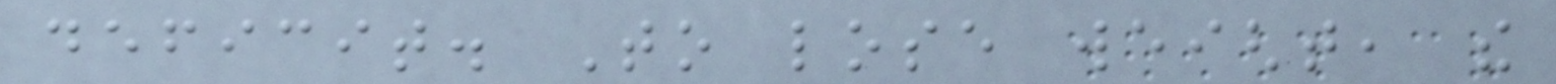deficit. To lose weight, the
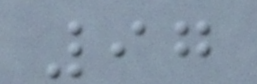97
